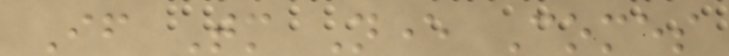If Tomorrow Never Comes
